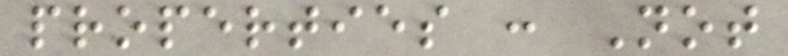properties : Not
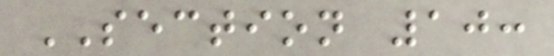SECTION 10:
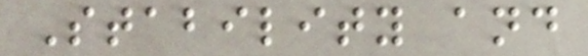Stability and
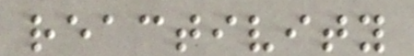reactivity
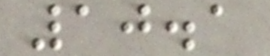10.1
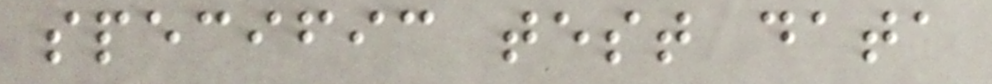specific test data
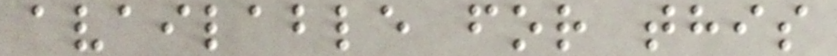available for this
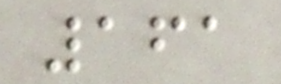161
